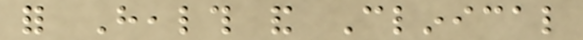for Health and Clinical
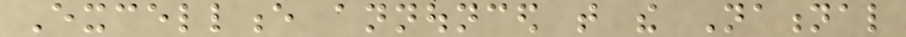Excellence announced that the National
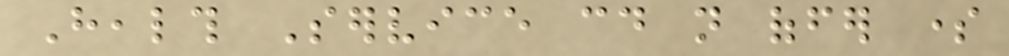Health Service could not offer some
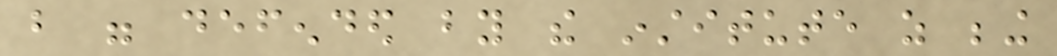but were defended by the institute as being
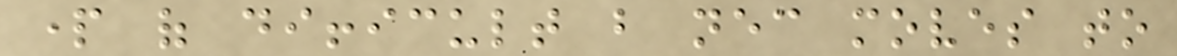part of difficult but necessary moves to
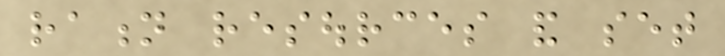ration resources and set
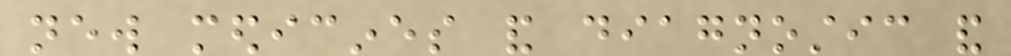new medicines and diagnostic and
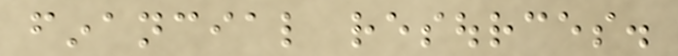financial resources.
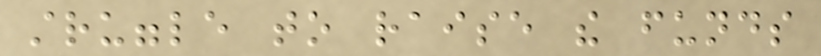struggle to raise the funds
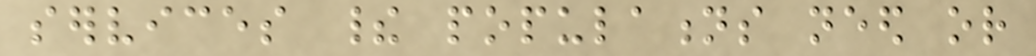services their populations need or
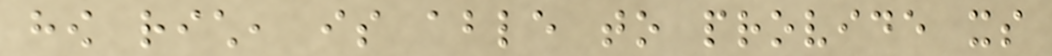how rich, is able to provide its
